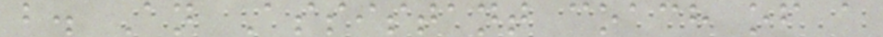b. An Assistant coach of a
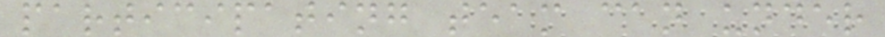participating team can under
